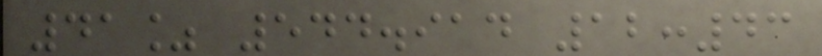41% 544.914 12:43
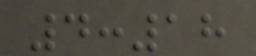4:18
